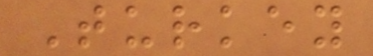Turkey
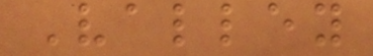Valley
